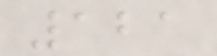121
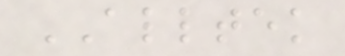ALLTEK
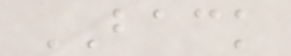BACK
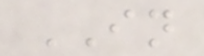IN
